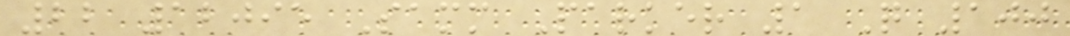22 12095 Samm Parker 1 Q 100
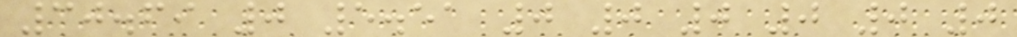30.69 0 5.51 0 0 0 0 0 0
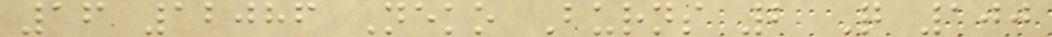16 12086 Neko Burns 2 Q 100
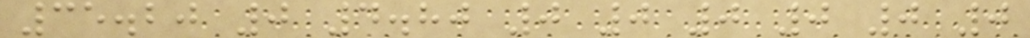35.20 0 4.80 0 0 0 0 0 0
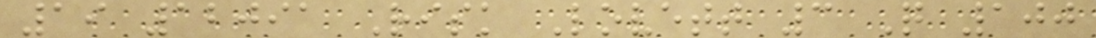19 12091 Risk Lovett 3 Q 100
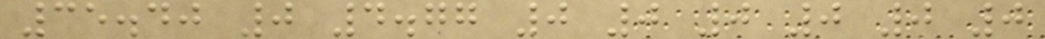35.40 0 4.77 0 0 0 0 0 0
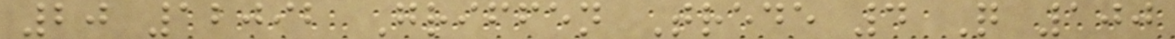20 12092 Griffen Trede 4 Q 100
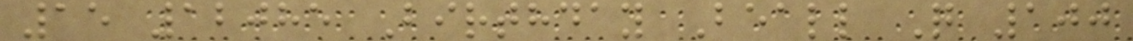15 12085 Birthday Beall Q 100
